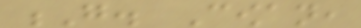G. Cowan,
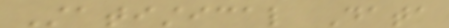Statistical Data
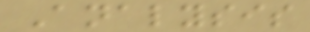Analysis
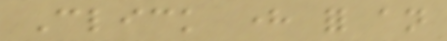Click here for an
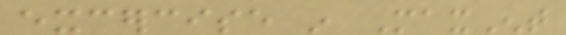excercise in MaxEnt
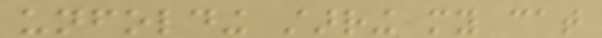unfolding starring my cat
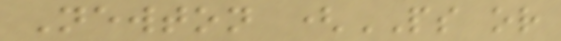Newton (PS or
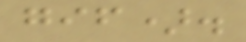gif).
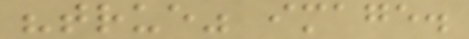"true" image.
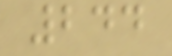244
